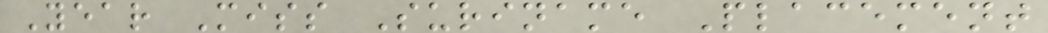Year Miss Suriname Placement
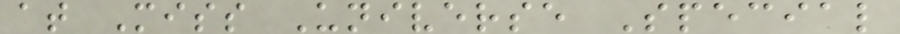at Miss Universe Special
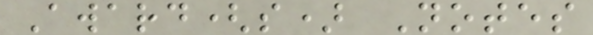Award(s) Notes
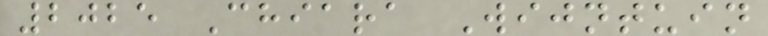2025 Chiara Wijntuin
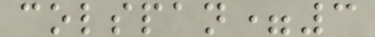colspan=3
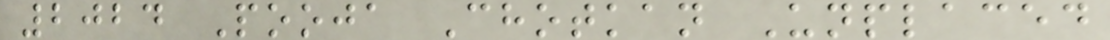2024 Pooja Chotkan Unplaced
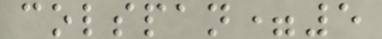colspan=5
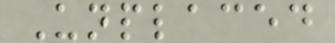Unplaced
